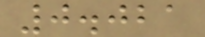0.021
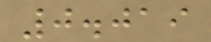0.019
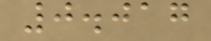0.017
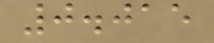0.015
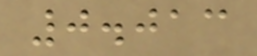0.013
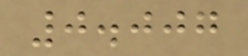0.007
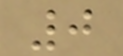0
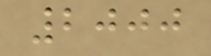2000
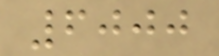6000
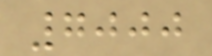7000
